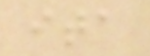ita
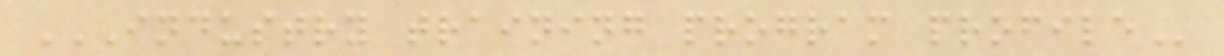INDUSTRY TRAINING PROGRAM PROFILE
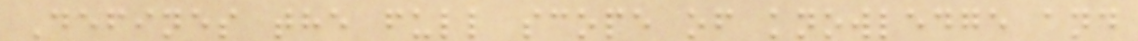Defines the full scope of knowledge and
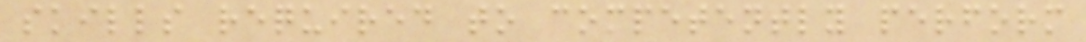skills required to competently perform
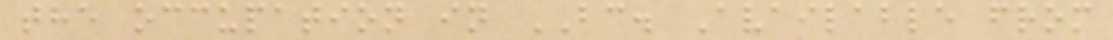the occupation in BC. Available from
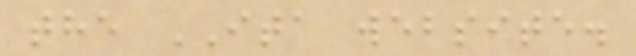the ITA website.
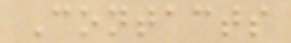Contacts
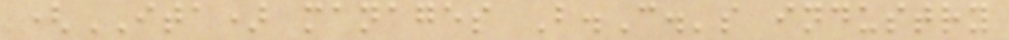(ITA) manages B.C.'s industry
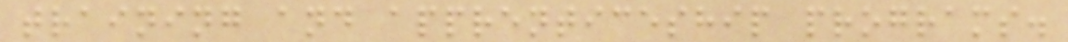training and apprenticeship programs.
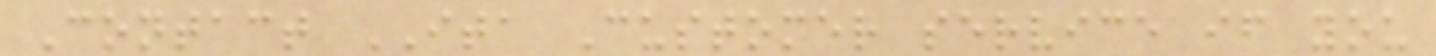Contact ITA Customer service if you
